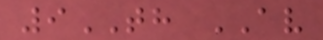9TH AV
